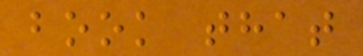book that
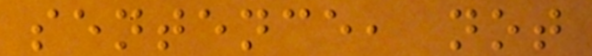sentence, not
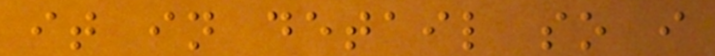it in detail so i
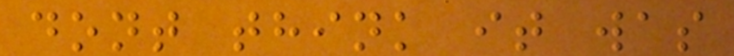dont think it was
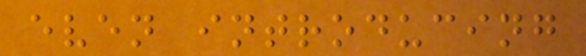even introducing
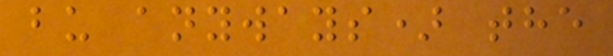bu anyways) the
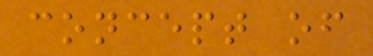concept of
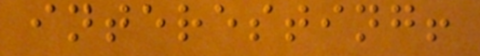interesting!
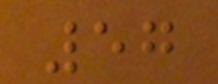57
